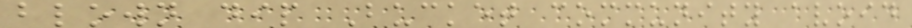blown dip Bucket community avoid
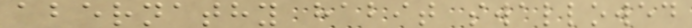abernathy habit swallowed
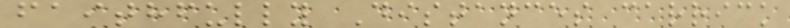faithfully Distances carrick
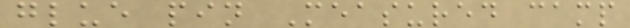glue pin Measured camp
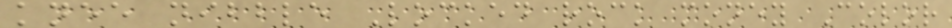knee nibble Locked rock money Color
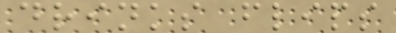drinks flips
